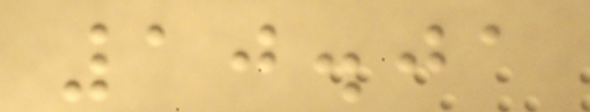10.01
